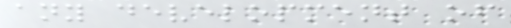any development of
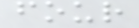four
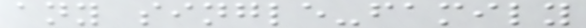any single-family
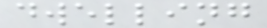dwelling
